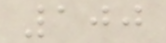100
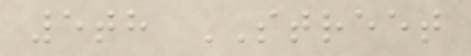5th STREET
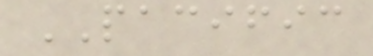PACIFIC
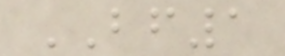BF1
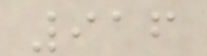916
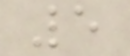5
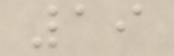19
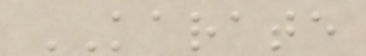KARATE
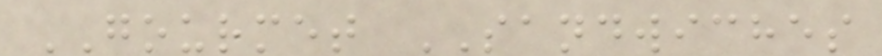GOURMET SANDWICHES
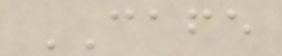CAFE
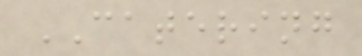CATERING
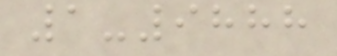1-9888
